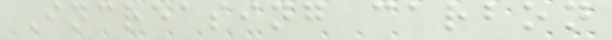Increasing carbon
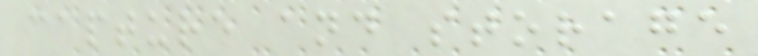capture and storage
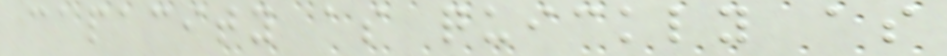capacity as quickly as
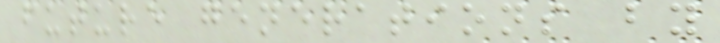future generations by
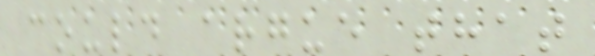could argue that
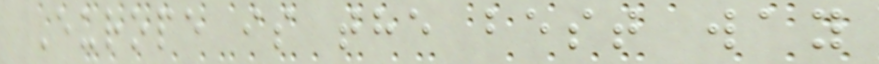Europe is the best way
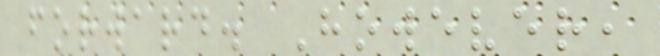forward. However,
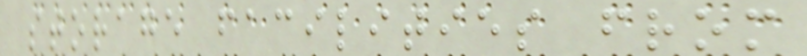storage facilities from
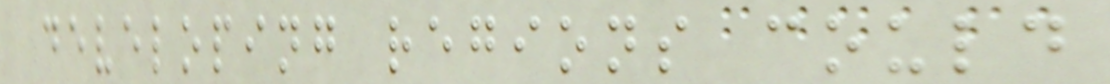developing regions could
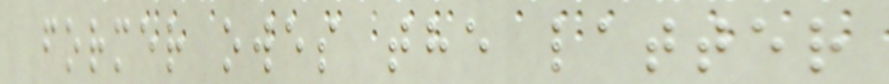former owes the latter
